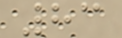83
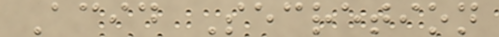Acid Secretion
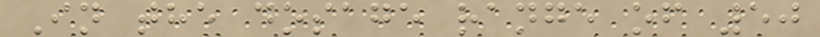In the dosage range of 50
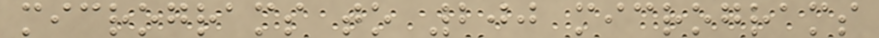micrograms to 200 micrograms
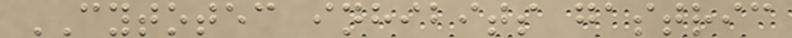CYTOTEC inhibits gastric
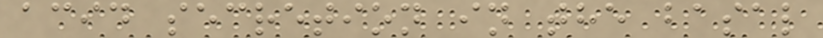acid secretion in the basal
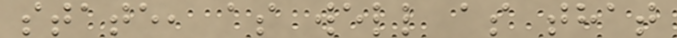state, as well as that
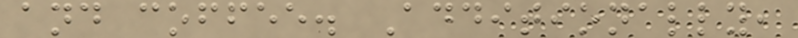and coffee. Additionally,
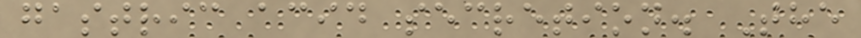gastric acid secretion. The
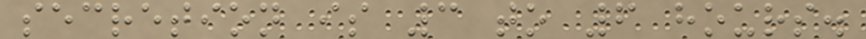secretion is 3 to 6 hours.
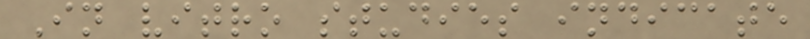In vitro studies indicate
